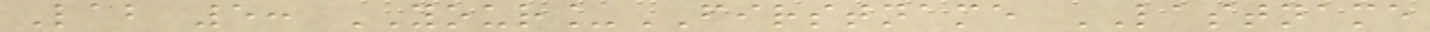Lab 5: YOUR_FIRSTNAME LASTNAME
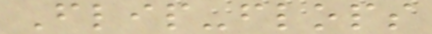Flip-flops
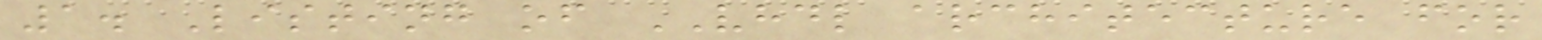1. Listing of VHDL architecture for
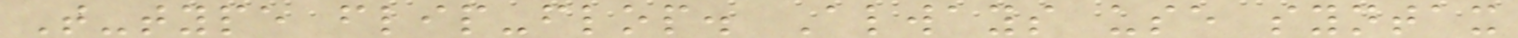T-type flip-flop. Always use syntax
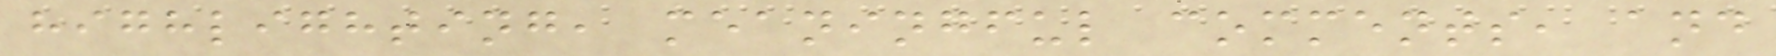highlighting, meaningful comments, and
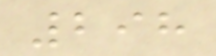298
